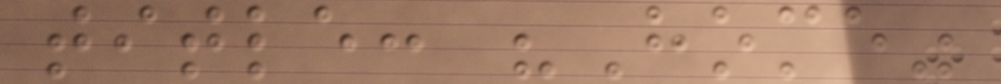title: "Home"
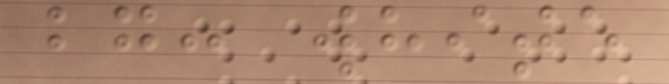bg: white
